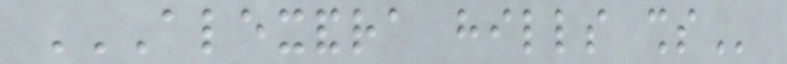ALEXANDRA HILLS SHS
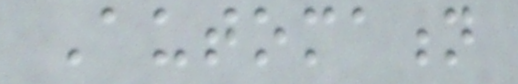Automation
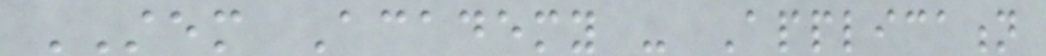STEM Academy - Application
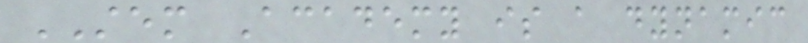STEM Academy is a dynamic
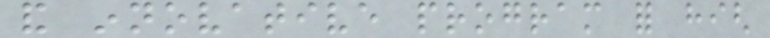and innovative program for high
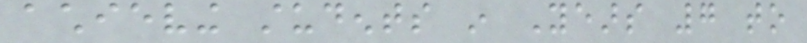achieving students in Years 7 to
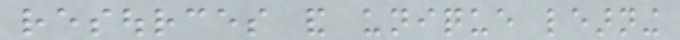resources and unique learning
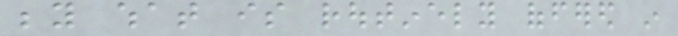beyond what is routinely offered in
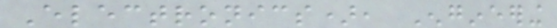Electronics), Engineering
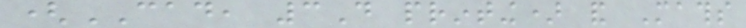(CAD, 3D printing) and Maths
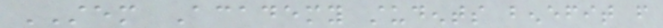STEM Academy students benefit from
